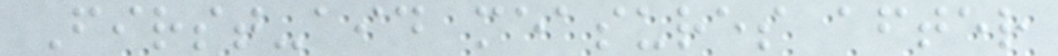First-aid measures after
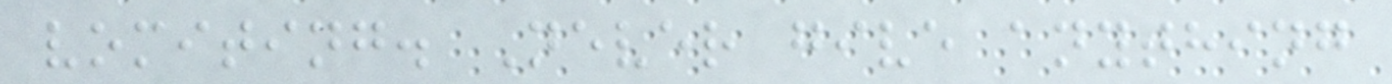vomiting. Never give anything
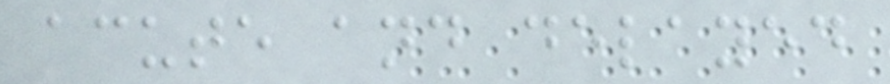acute and delayed
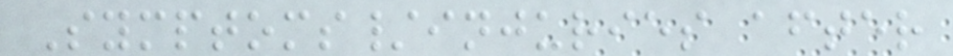Symptoms/injuries after
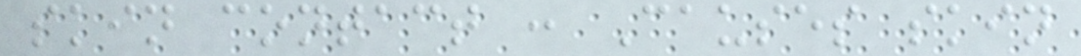skin contact : Causes skin
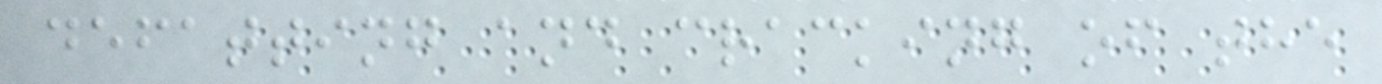defatting and cracking of the
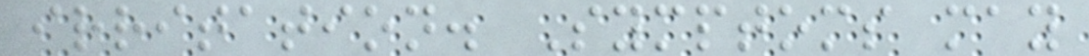irritation. Symptoms may
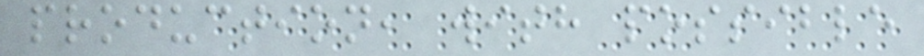production, with possible
